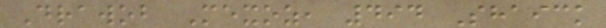Drawob Mexoz, 494 Shaick
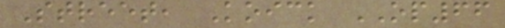Street, Koick OP66
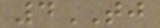4TJ
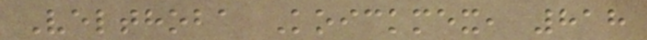Velthoba Koickmex, 818
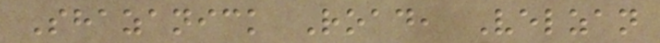Shazanick Road, Velzan
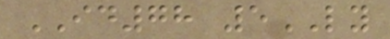ID78 5LY
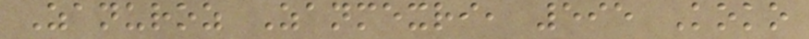Zanuroz Zanmexri, 595 Koko
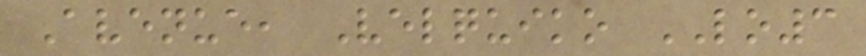Avenue, Velquiko LO3
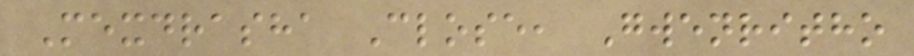Mexdrasha Close, Gwenritho
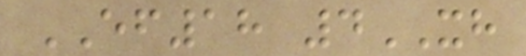EF18 4XH
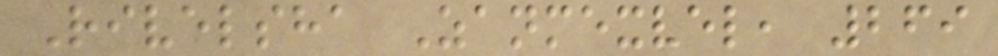Rivelsha Zanmexvel, 269
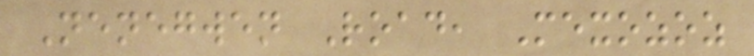Nenegwen Road, Mexozoz
